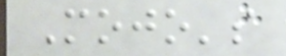Mojo's
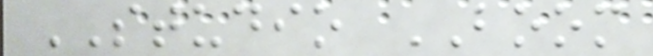STUDIO BOOM
